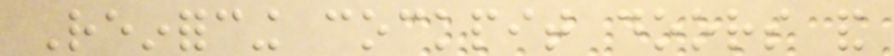Reinforcing cockpit doors and
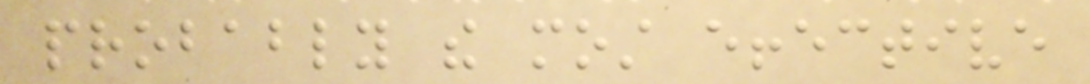probably the most effective
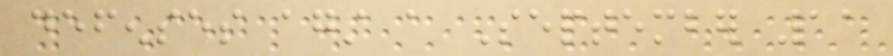defenses against a September 11
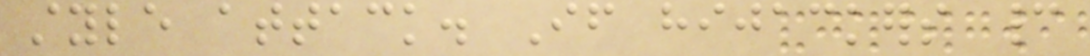style attack. If hijackers cannot
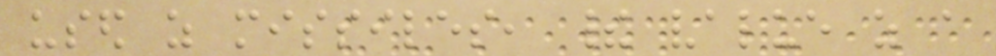used as missiles, their value as a
